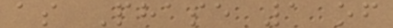as Phase 1 of
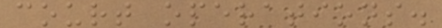court operations.
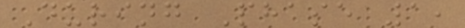During Phase 1,
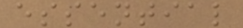essential
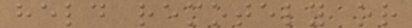held remotely or
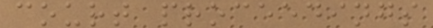court proceedings
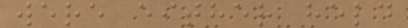were either held
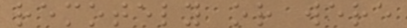remotely or were
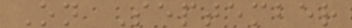On September
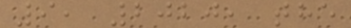9, 2020, the
